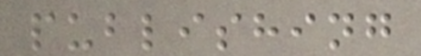publishing
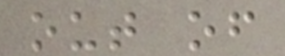out of
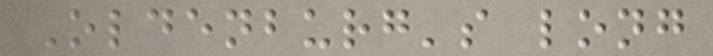Oldenburg's long
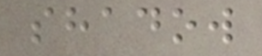shadow
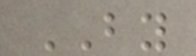BY
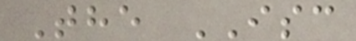The ISC
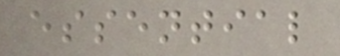essential
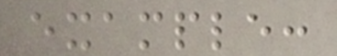example:
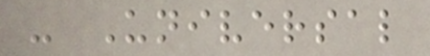- Universal
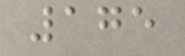175
